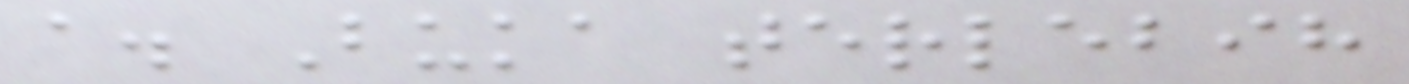a. Buka terlebih
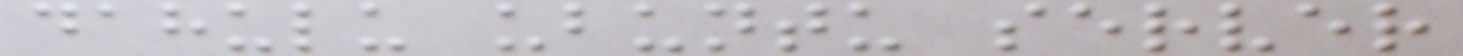dahulu ubuntu server
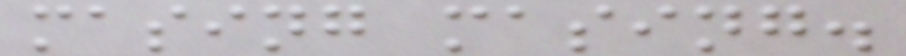masing masing.
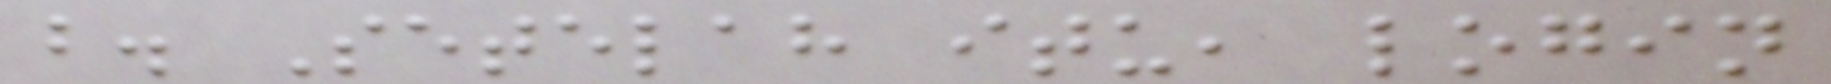b. Setelah itu, login
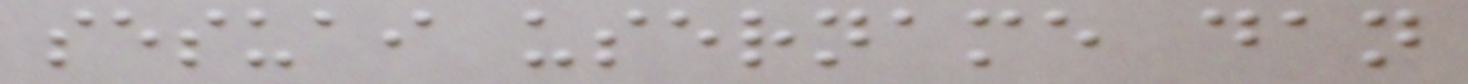sesuai username dan
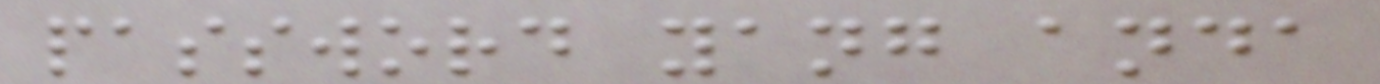password yang anda
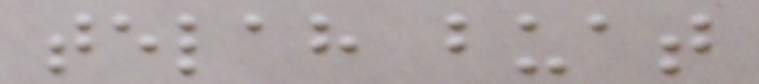telah buat
